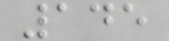145
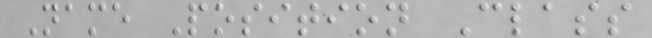Name Position Class
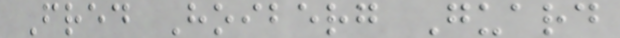Fred Hoiberg Guard
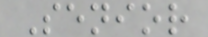Senior
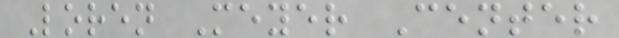Loren Meyer Center
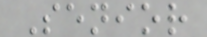Senior
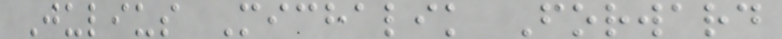Julius Michalik Forward
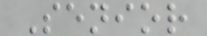Senior
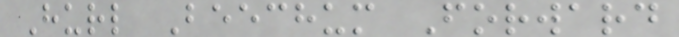Hurl Beechum Forward
